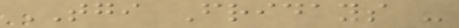TGI Fridays -
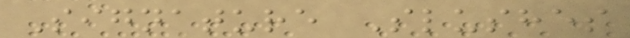Signature Slushes
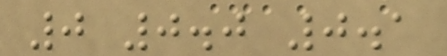0 0.0 0.1
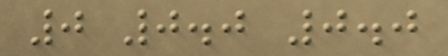0 0.0 0.0
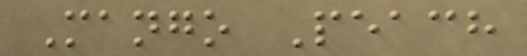Mango Peach
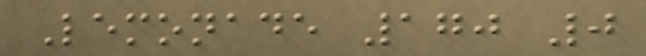Lemonade 170 0
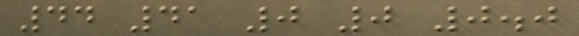44 41 0 0 0.0
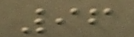96
